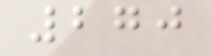270
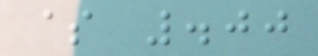$ .00
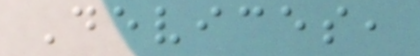Devices,
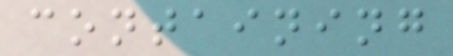containing
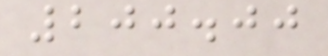200.00
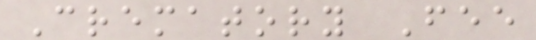Crematory Fee
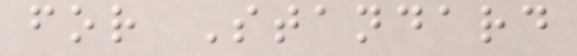for Standard
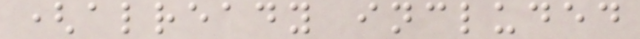(already included
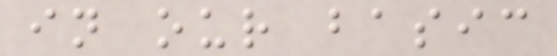in our basic
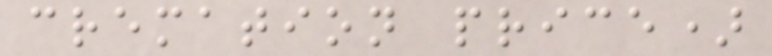cremation price)
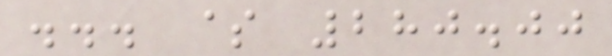... $ 280.00
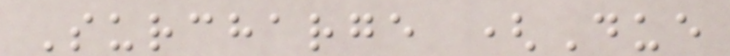Surcharge (Due
